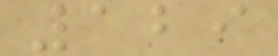129
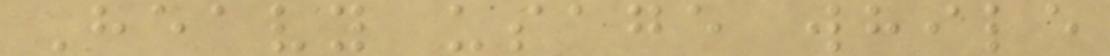Heavy usage while
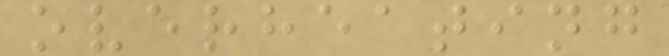overheating
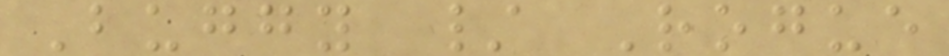Buggy / Rogue
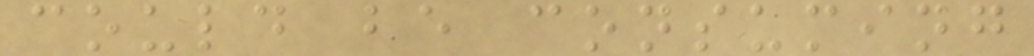could be consuming
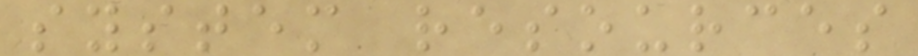system resources
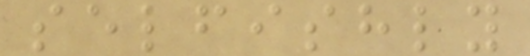selfishly
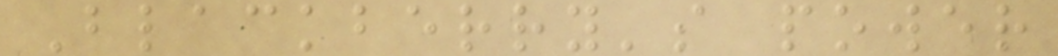Blackberry's power
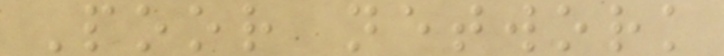Poor network
